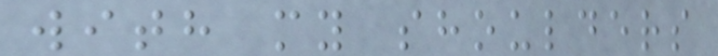with my shoulders
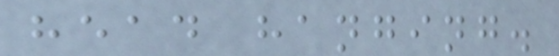head hanging.
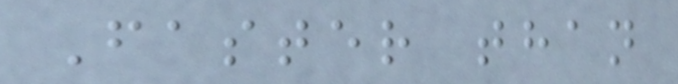Faster than
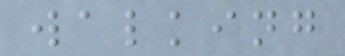walking
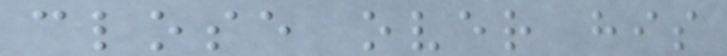close over his
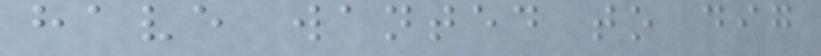have wanted to dig
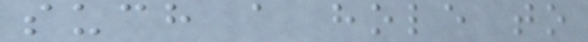such a hole to
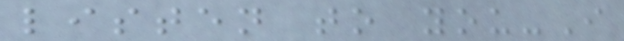listen to you-I
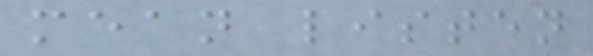mean listen
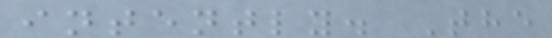intently. The
